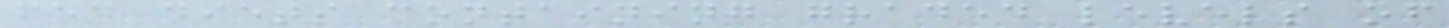fed diets containing graded levels of
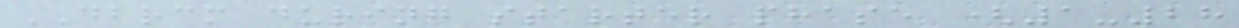DBRCM during starter phase (1-28
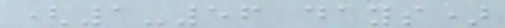(1-56 days)
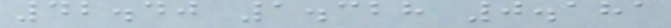42.40 1.328 0.181
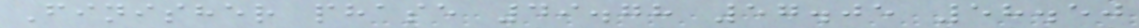Finisher phase 49.78 57.05 58.50
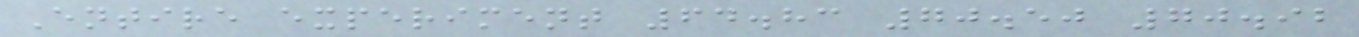Entire experiment 64.83 70.50 70.92
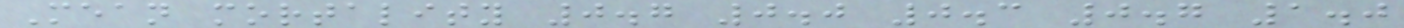Mean mortality 0.7 0.0 0.3 0.7 1.0
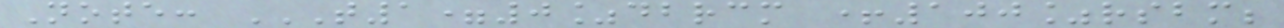Note: T1=0%DBRCM +100%RSBM;
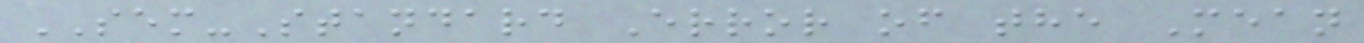SEM-Standard Error of the Mean
